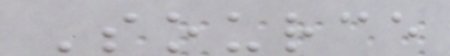Source
